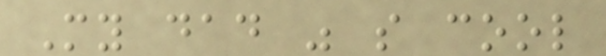My dad was so cool
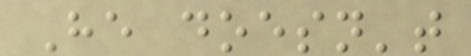He doesn't
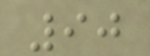90
